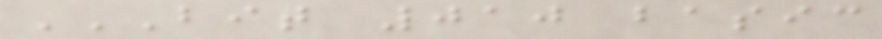BIT 010 BASIC
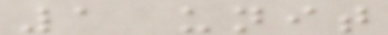1 unit
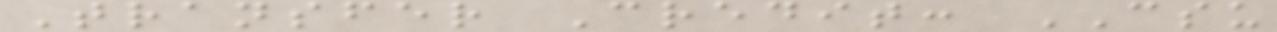Transfer Credit: CSU
